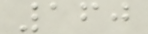160
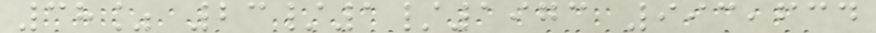38% 23/1/1973 993,634
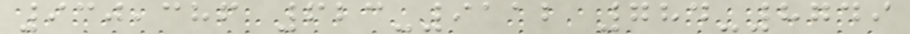930,386 623-9112 784-8749
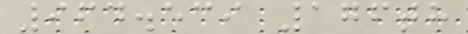964.539 176th
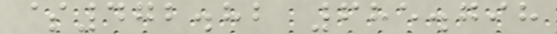$472.82 685.798
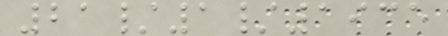21/1/1935
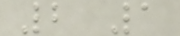2 1
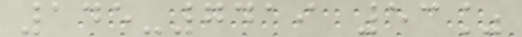145-7419 53%
